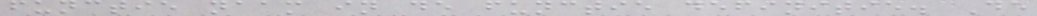functie naam in de functie definitie. De
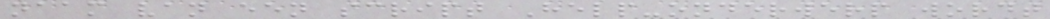naam van een script Help-onderwerp wordt
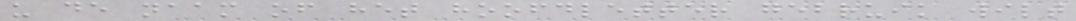u de naam of het hoofdletter gebruik wilt
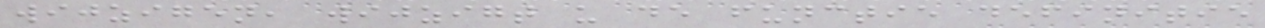wijzigen, wijzigt u de functie definitie
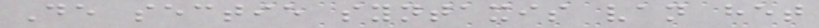De sectie syntaxis van het
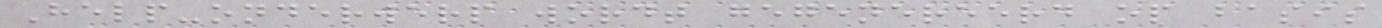Help-onderwerp wordt gegenereerd op basis
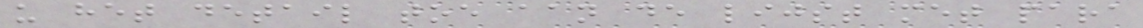u het detail toe aan de lijst met para
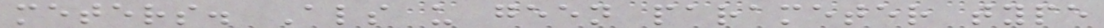meters. Als u geen parameter type
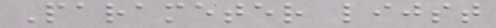Parameter lijst
